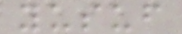yusuf
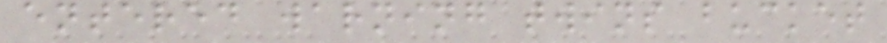entered warning twins bucket
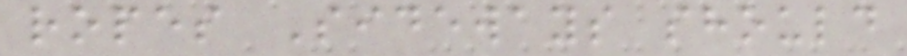ropes Sideways should
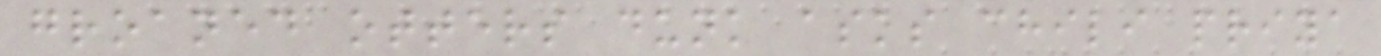groaned otters dunk asks chili priya
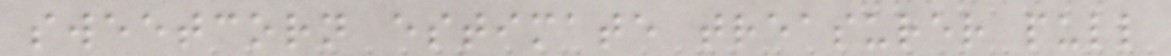sweetcorn estimate treasurer pull
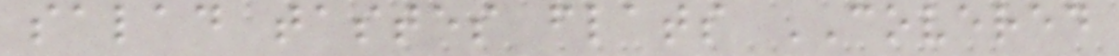salad tastes flats COVERED
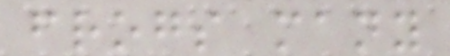frogs many
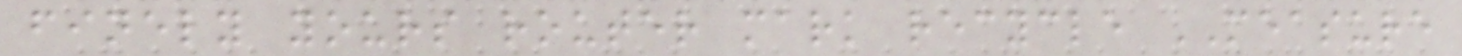finely yours router mark recycle MEASURE
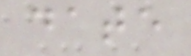date
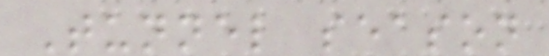Tunnel season
